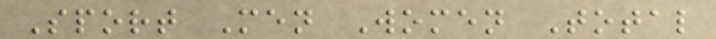Sport Men Women Total
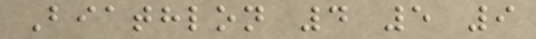Biathlon 4 5 9
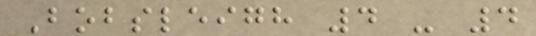Bobsleigh 4 - 4
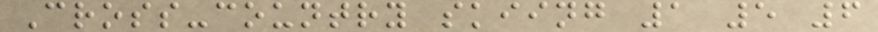Cross-country skiing 1 5 6
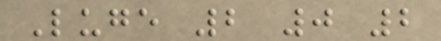Luge 2 0 2
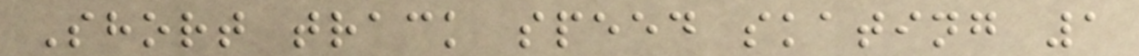Short track speed skating 1
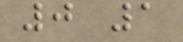0 1
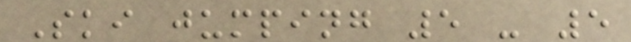Ski jumping 5 - 5
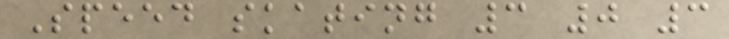Speed skating 3 0 3
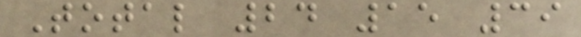Total 24 15 39
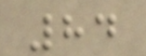84
